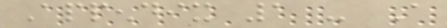Appendix 1 - A
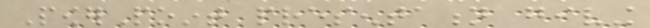PowerPoint presentation giving
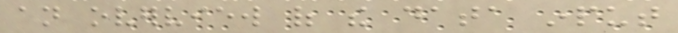an overview of the data input
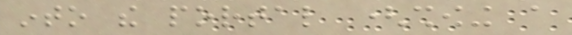into the portal (showing a
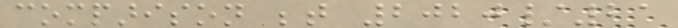comparison between 2020/21
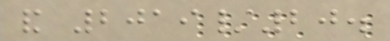and 2019/20.
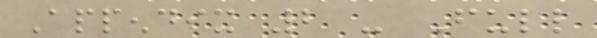Appendix 2 - Full
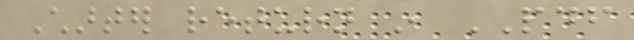Charter return in PDF
